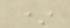*
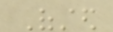Ofsted
